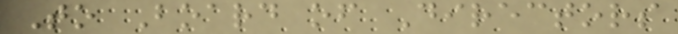To Board of Directors
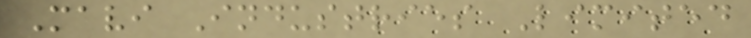Mavi Industries Limited
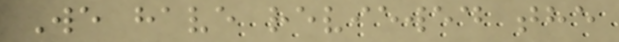We have reviewed the
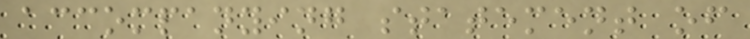accompanying statement of
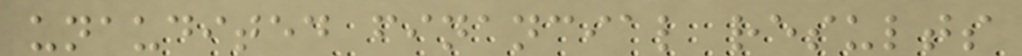unaudited financial results
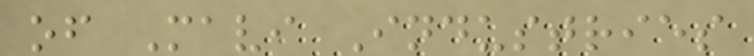of Mavi Industries
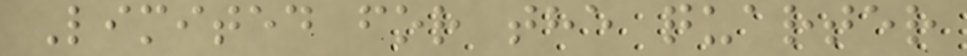Limited for the quarter
